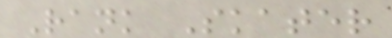Rank Skater
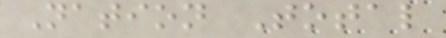Nation Total
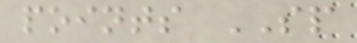points SP
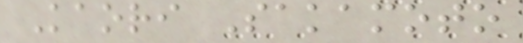Kaori Sakamoto
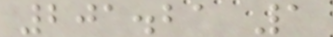201.21 1
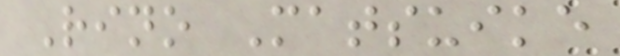Rino Matsuike
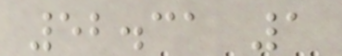52.31 1
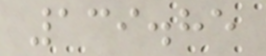139.85
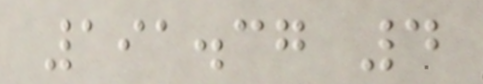191.37 4
